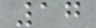17
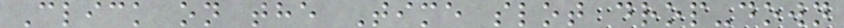Click on the Time slot drop-down
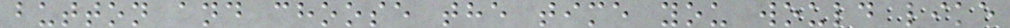button and choose the time you would like
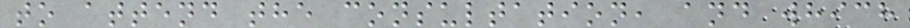to attend the consultation, and which
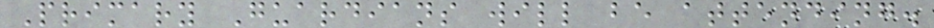Primary Guardians will be attending.
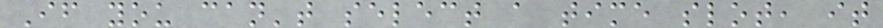If you can't select a time slot, it
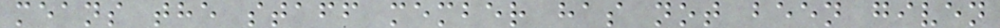means the staff member has not been given
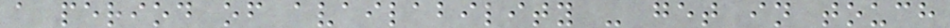a period of availability - get in touch
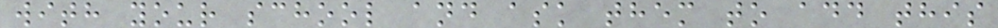with your school and ask them to add this
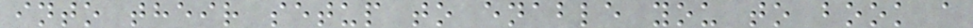into their setup to enable you to book a
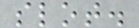slot.
